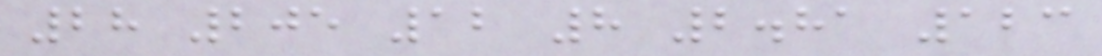28 205 12 8 2.81 123
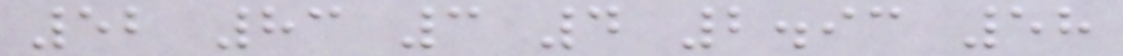52 83 3 4 2.93 58
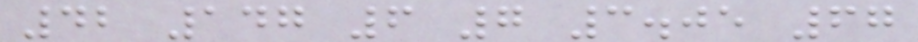42 147 6 7 3.05 67
